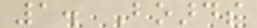1. Boards
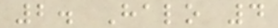2. Halo 4
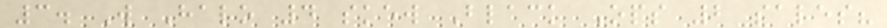3. Will Halo 4 skew Black Ops 2 sales?
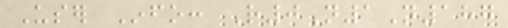User Info: R0N1N187
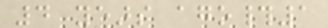4 years ago#1
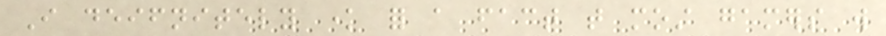I deifnitely know for a fact that most gamers will
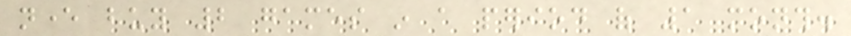never buy 2 games in a period of 1 month.
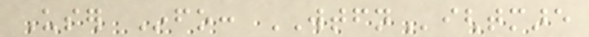User Info: WTFNightmare
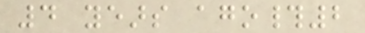4 years ago#2
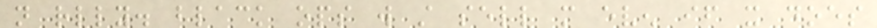not rlly. black ops will still sell more even if it does
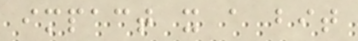impact it a bit
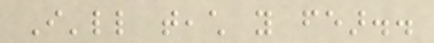I'll teach you fear..
